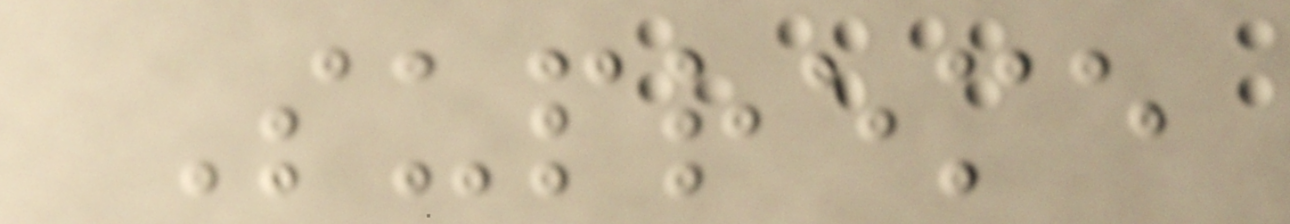Supreme
